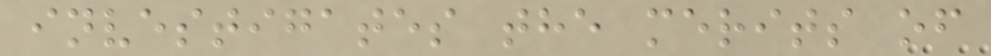investigates the merits of
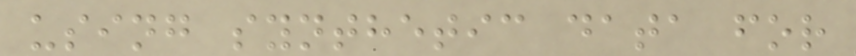using synthetic data for
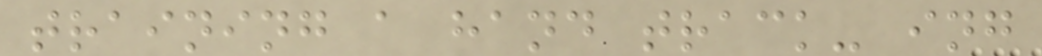training a hand track- ing
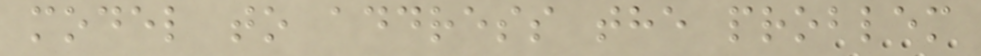model to address the problem
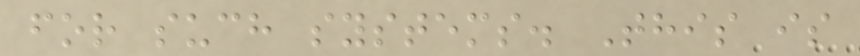for such systems. This is
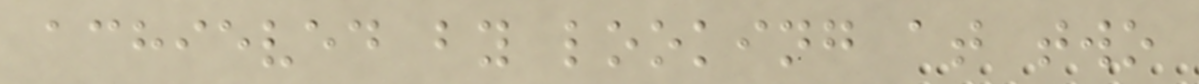achieved by looking at two
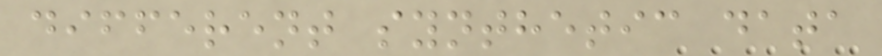different synthetic data
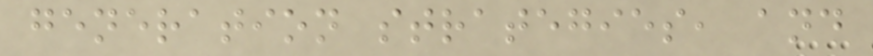generation strategies, and
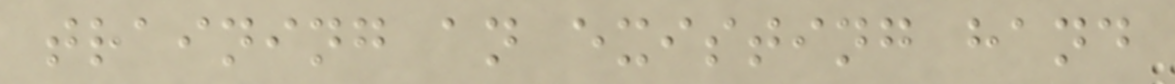training an existing hand
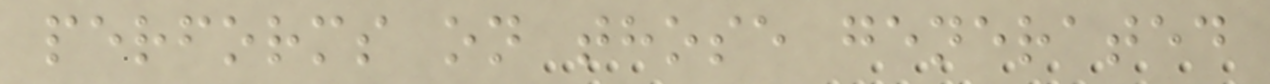performs on those generated
